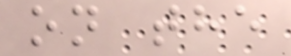on the
